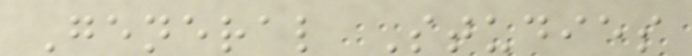General Studies
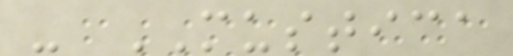- MUSTICA
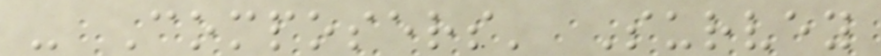- Composers' Survey
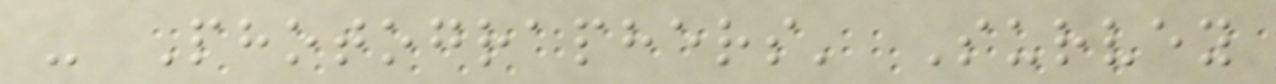- Photographers' Survey
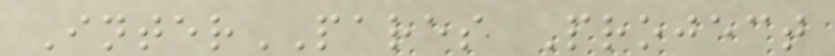InterPARES Project
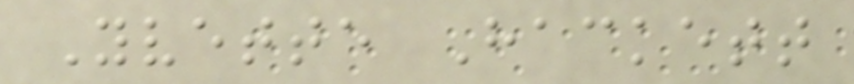Yvette Hackett
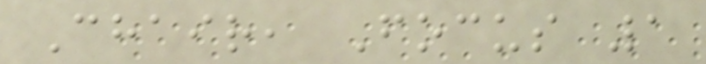Chair, Focus 1
